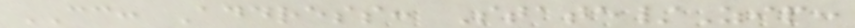CC: Address: State/Zip:
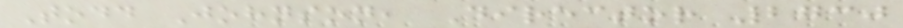Todd Johnson, Director 2730
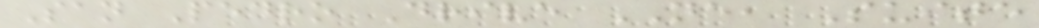San Pedro Drive NE, Suite
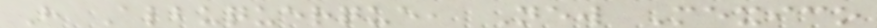H Albuquerque, New Mexico
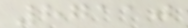87110
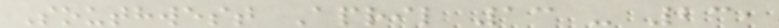Southwest April 13 - 23,
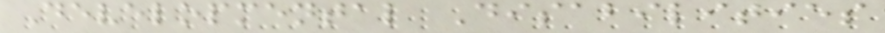Developmental Disabilities
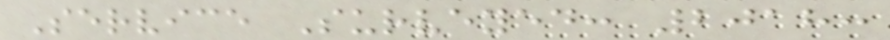Service Surveyed: 2018:
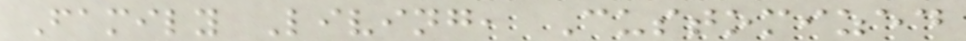Family Living, Customized
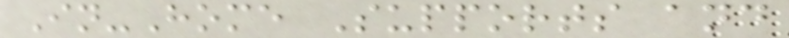In-Home Supports and
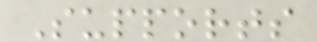Supports
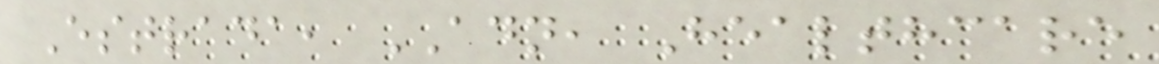Estrada, ADN, Healthcare
